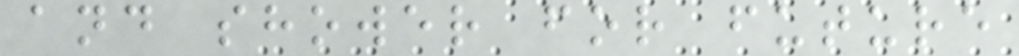and shower for future
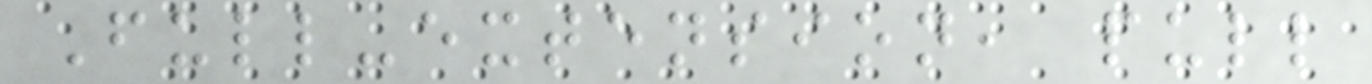Full-extension, pull
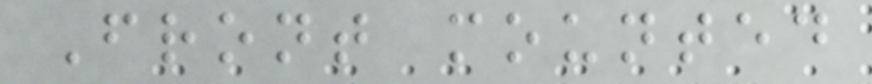Front mounted
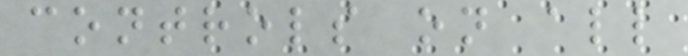controls on all
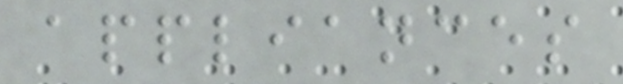appliances
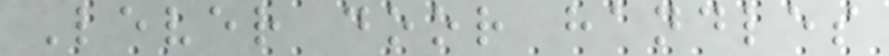Lever door handles
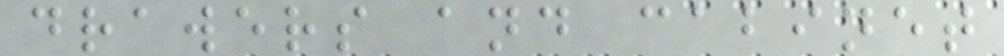drawers and cabinet
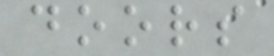doors
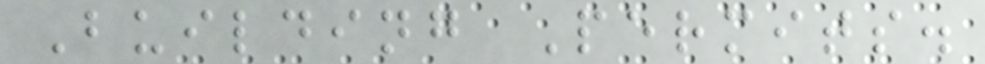Building Permits.
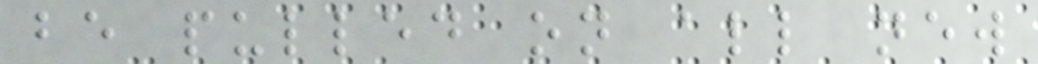be pulled on all new
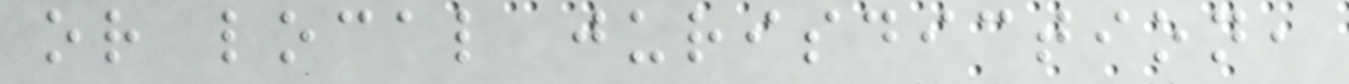or local jurisdiction,
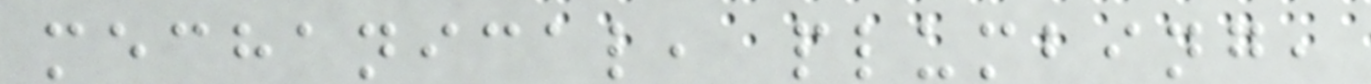mechanical, plumbing,
